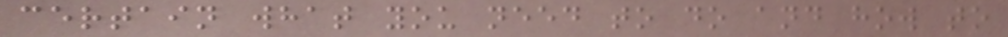certain what you need to do and how to
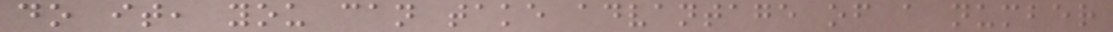do it, you can take advantage of a number
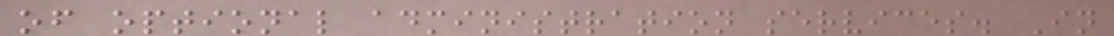of optional administration services. In
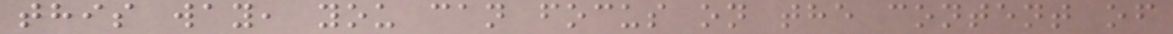this way, you can focus on the content of
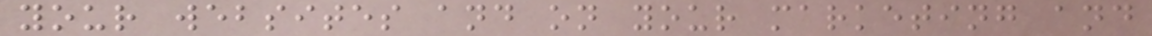your websites and on your marketing and
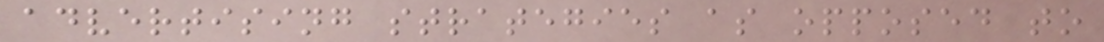advertising strategies as opposed to
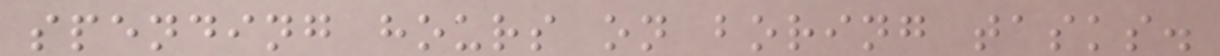spending hours on boring tasks.
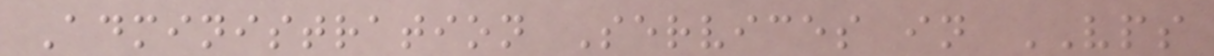Administration Services in VPS
